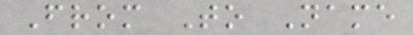From To Name
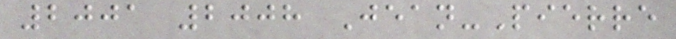2001 2008 Jean-Pierre
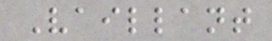Vaillant
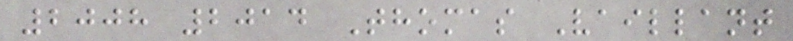2008 2014 Thomas Vaillant
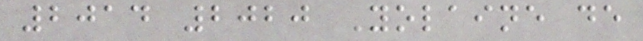2014 2020 Yolaine de
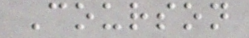Courson
